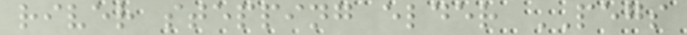river stepping elder PEGS
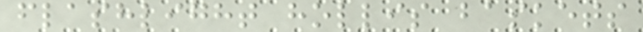flashlight hollis baskets
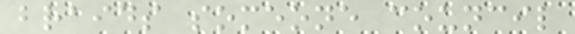braids someone council
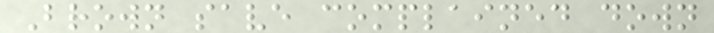Brown save complained down
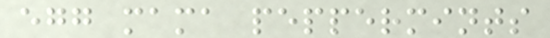egg mama peppermints
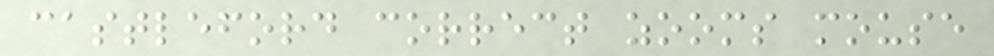castleford correct zooms mouse
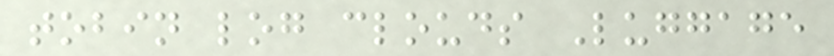tobin log clouds Luggage
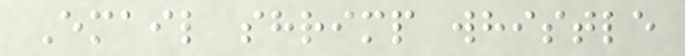Email shrimp whistle
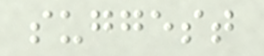suggest
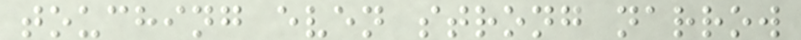touching even strong narrow
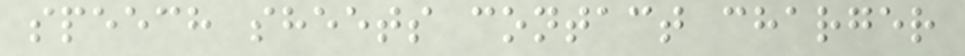speech sheets contact charger
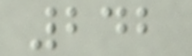242
